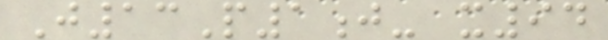J13P1j- x94
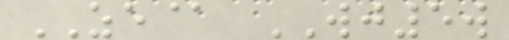ZE@ WJ5w
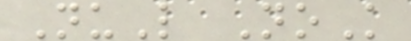NuL NoK
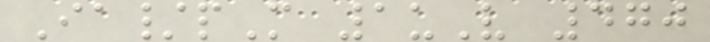Ia/pM 1uV 470
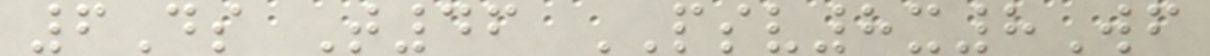6Ds T46 PSV8x8Wf
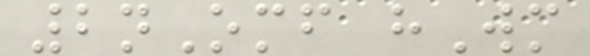2nOmf hWm
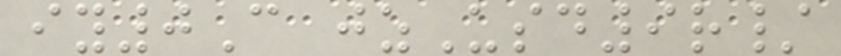iy0C jzUsd9r/
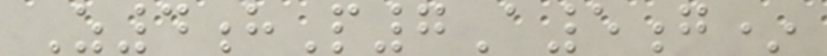Z4hP7A5g*
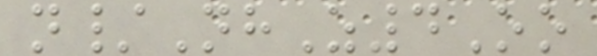n/NhZ4Oo
